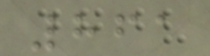861
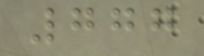777
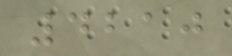4210
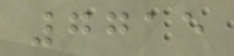7715
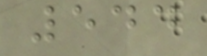544
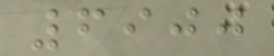6900
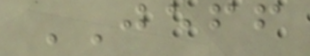JEFF
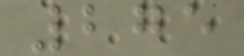275
